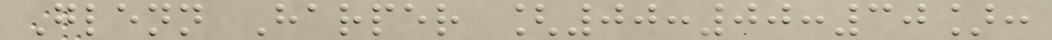Glenn Harper [00:00:30]:
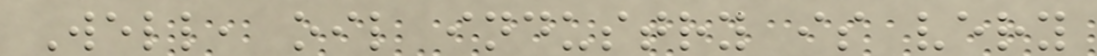Well, oil industry is very
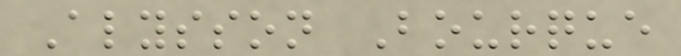Alysson Bourque
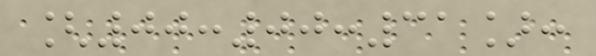[00:00:31]:
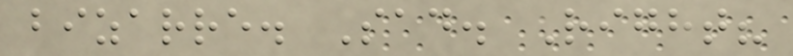bizarre. Sad. Right?
